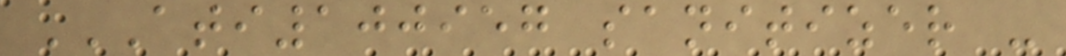ATI100957 SANITIZER -
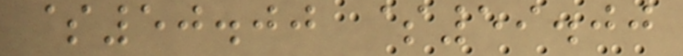$50.00 $59.00
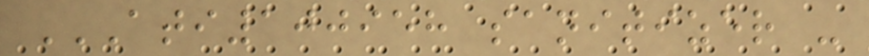ATI100958 SANITIZER -
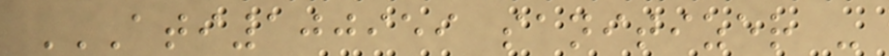ATI100959 SANITIZER -
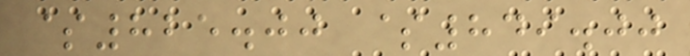$825.00 $849.00
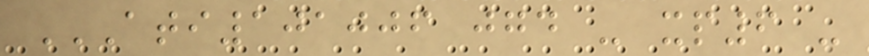ATI101006 JGD - XP6 -
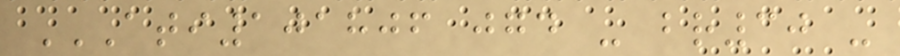ATI101806 JGD - BR30 -
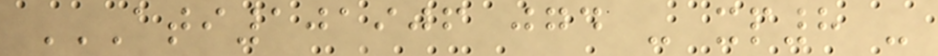ATI101906 JGD - XP8 -
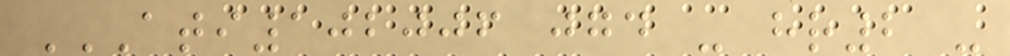ATI102006 JGD - HR2 -
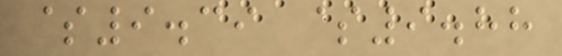$9.39 $9.88
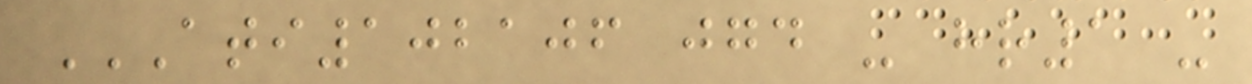ATI102106 JGD - HR1 -
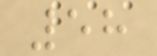58
